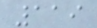119
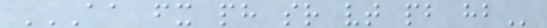AA FX PH SR VT PB HB
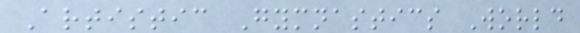Artistic Gymnastics World
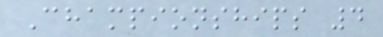Championships 4
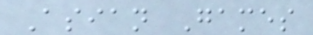Asian Games
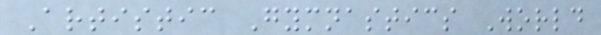Artistic Gymnastics World
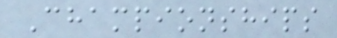Championships
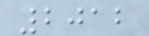2012
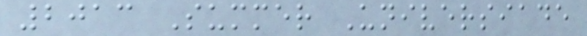2013 Summer Universiade
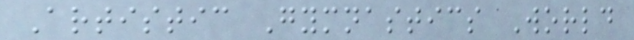Artistic Gymnastics World
